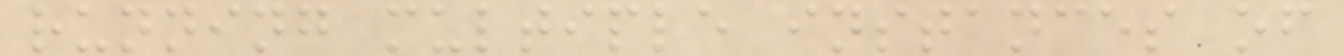running multiple instances of
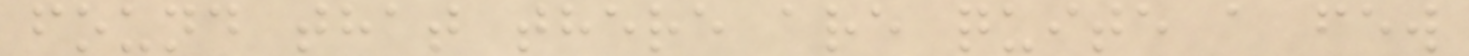found that there are quite a few
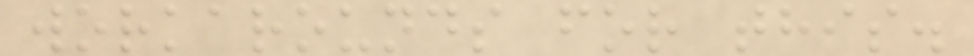workarounds for this.
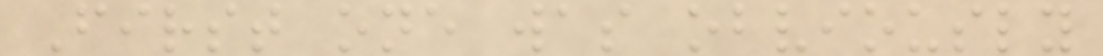First one was obviously
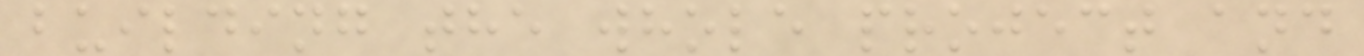building the whole project and
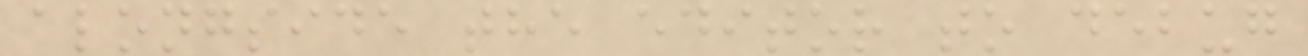alongside the editor to debug
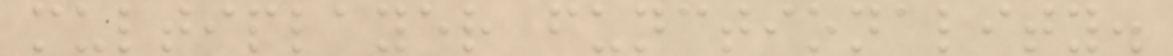multiplayer functionality.
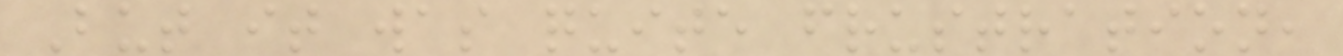But it was quite frustration,
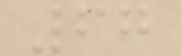67
